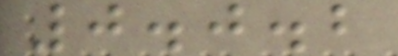0.0.2
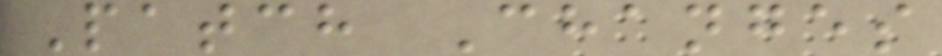Patch Changes
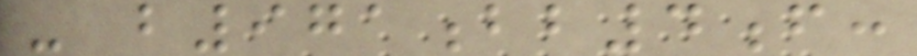- b971bb4f:
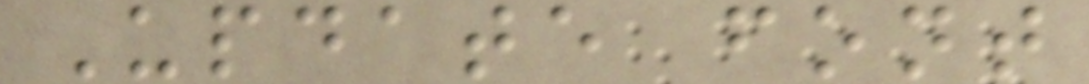Update font
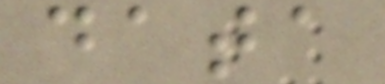data
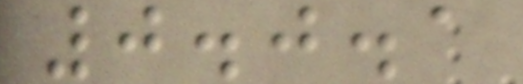0.0.1
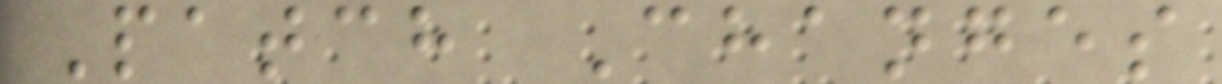Patch Changes
